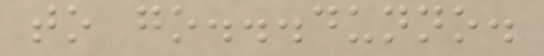to go...dunno.
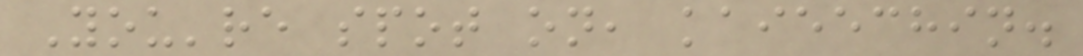You're spot on, kaieechin.
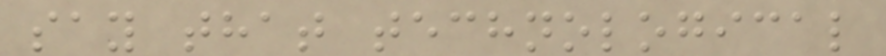say that technological
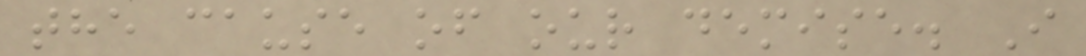the cause of our demise. I
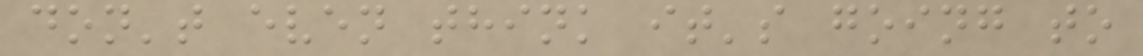don't even think it's going to
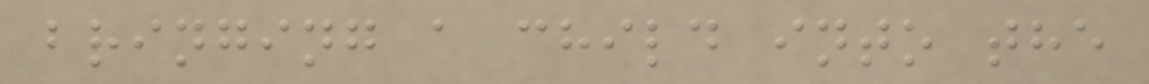bringing a child into the
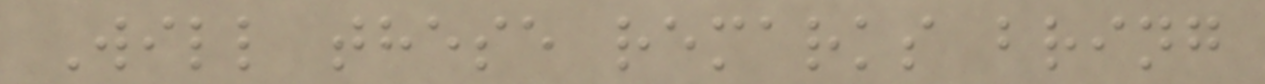Will these remarks bring
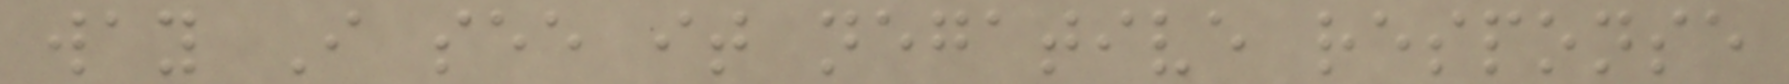way I see it negative response
